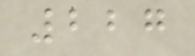227
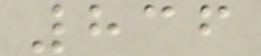836
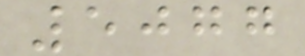5077
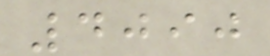4090
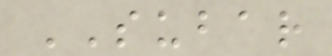SUBAR
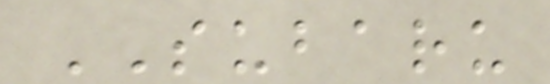SUBARU
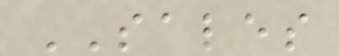SALES
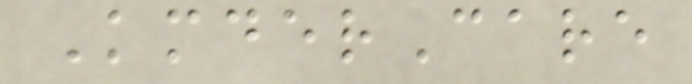KmderCare
